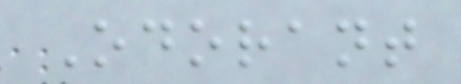Odorant
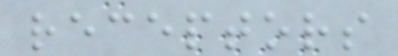receptors
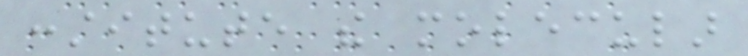constitute the molecular
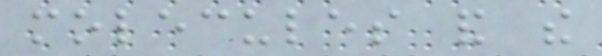molecules and the
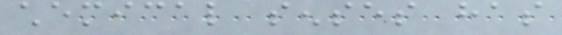chemical senses has
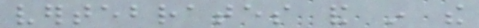vertebrates and in the
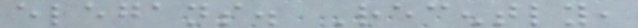elegans. Recently,
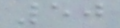50
